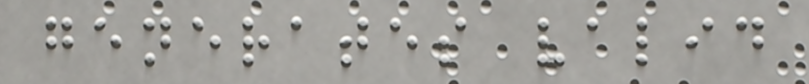generates valid
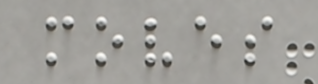moves
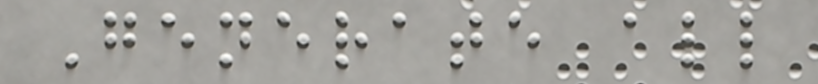Generate all
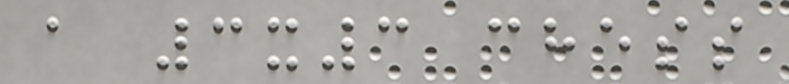a 3x3 chess
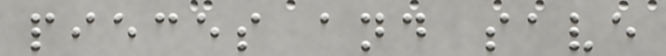pieces and save
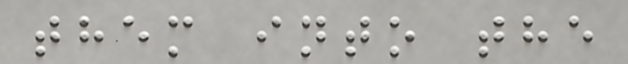them into the
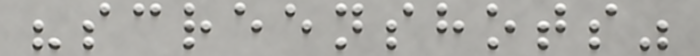"screenshots"
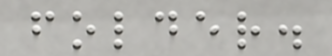folder.
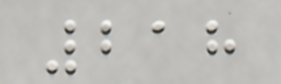218
